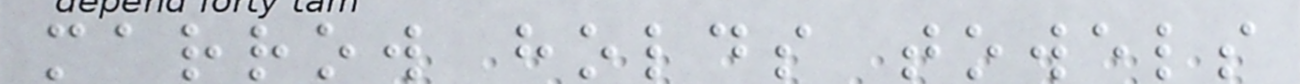marrow holds towels
